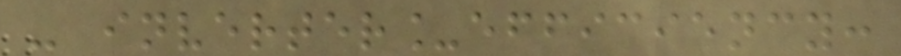- inverter_efficiency:
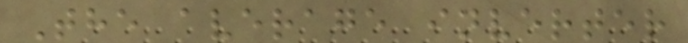The average inverter
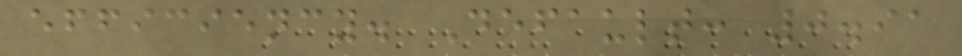efficiency. Default: 0.91
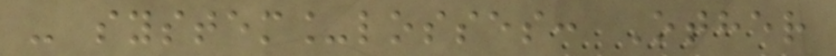- system_losses: Other
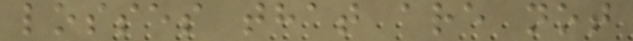losses that are not
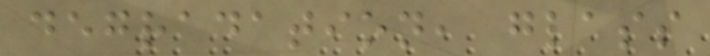degradation, glass
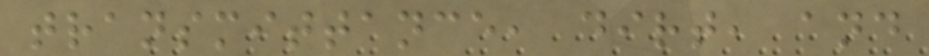transmittance, dirt, and
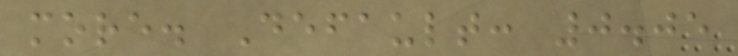more. Default: 0.05
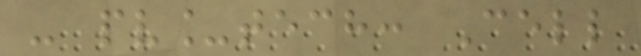- pv_tech: Cell
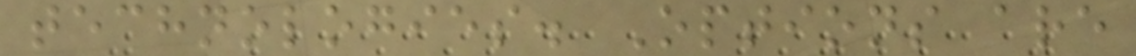technologies. Options are
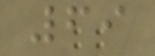69
